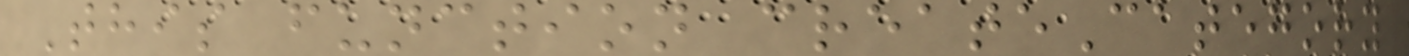This function createCategory
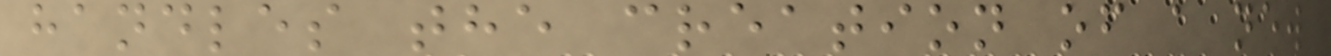handles the creation of a new
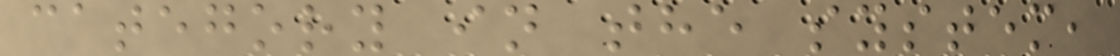category in the system,
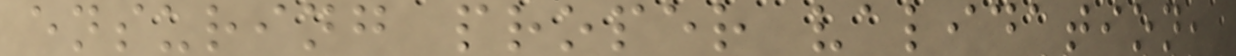ensuring proper validation,
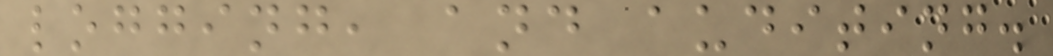logging, and auditing.
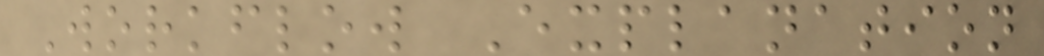Workflow Explanation
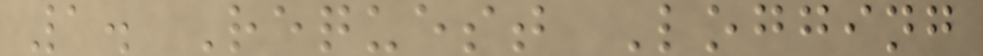1. Request Logging
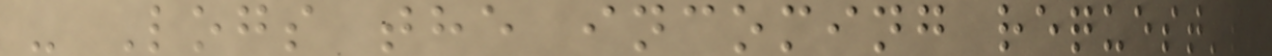- Logs the incoming request's
